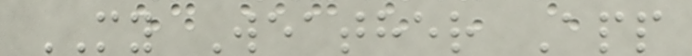MY Weather App
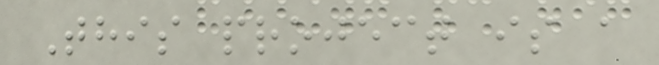This project is a
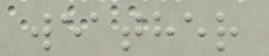weather
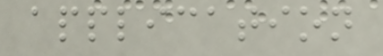application
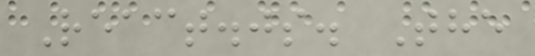React.js. The
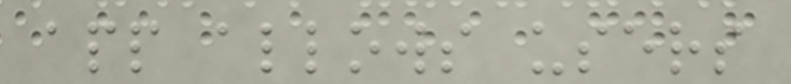app allows users
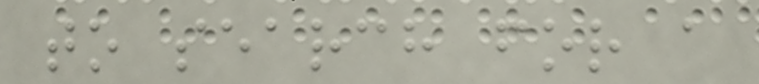to search for a
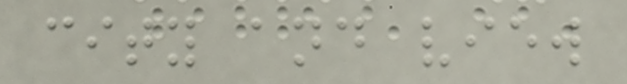city and view
